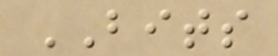BITS
